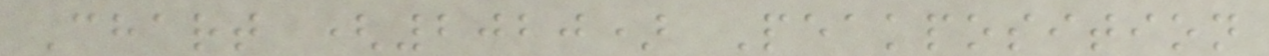Chart (2020) Peakposition
